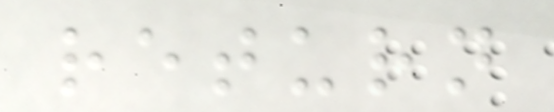return
